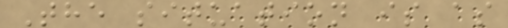The situation is as
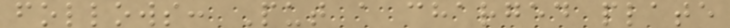follows: Put a charged plate
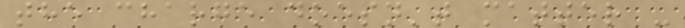the charge doesn't matter -
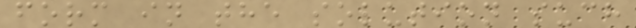form in the solution such
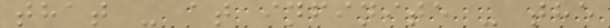that - at infinite - the
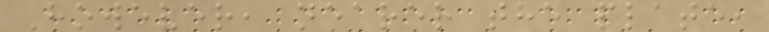However, nearer the plate,
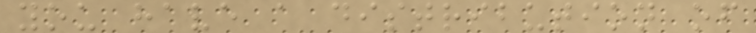you have a distribution of
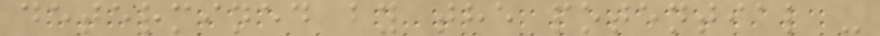determined by the potential -
